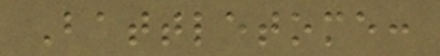Battletome:
